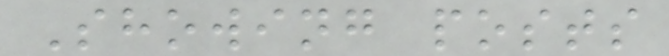Showing posts
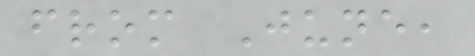from June,
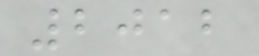2012
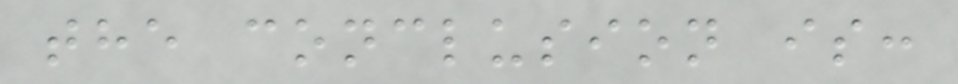the conclusion is:
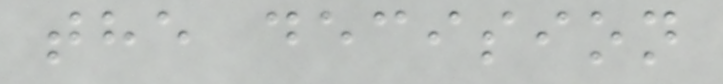the decision
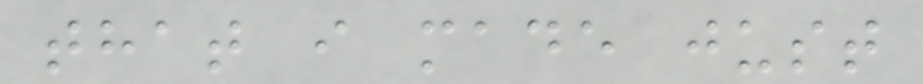that i made just
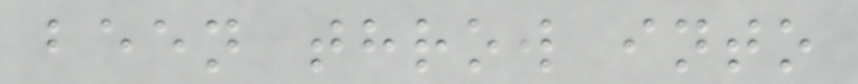been throw into
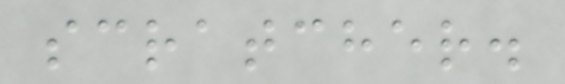scratcher.
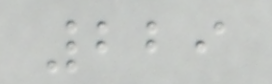229
